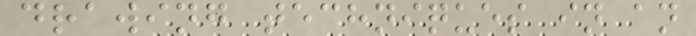drawing techniques in an
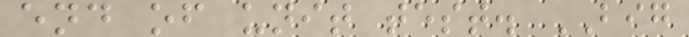end of unit test. BIG
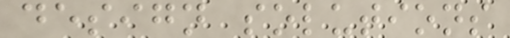design solutions
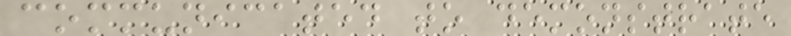communicated to demonstrate
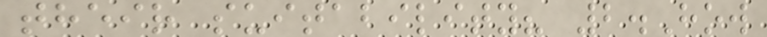their suitability? 2.How
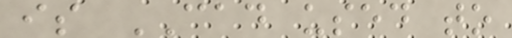is CAD used to
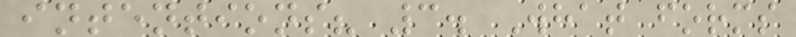intentions? 3. What forms
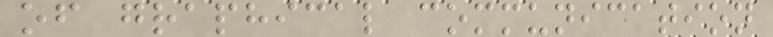of graphical communication
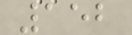152
